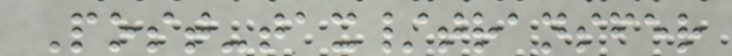Post-tax/transfer
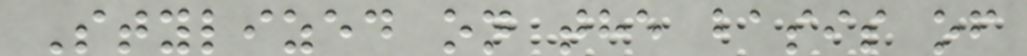Stylized on the basis of
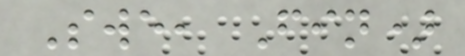Swe, Fin)
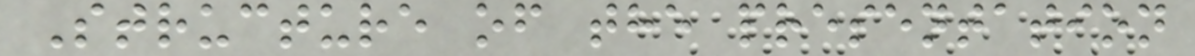Structure of the presentation
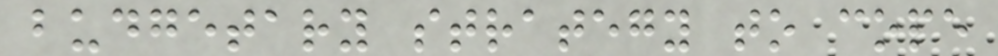budgetary strategy to cope
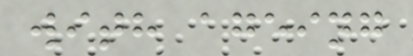with ageing
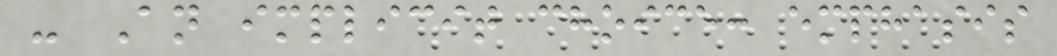- An implicit choice: emphasis
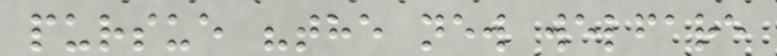pursue "the new welfare
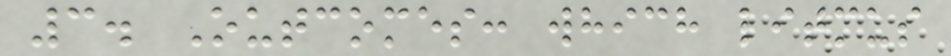3. Outcomes: which litmus
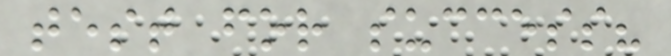test for success?
